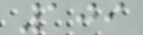109
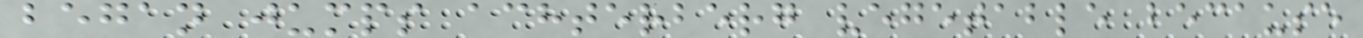began jumps achterberg vegetable because
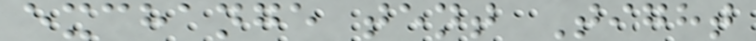exchange tent Tight
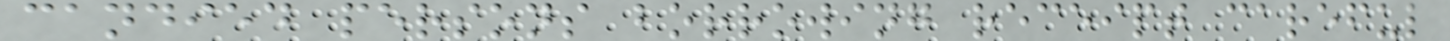candied persons borrowing receipt careful
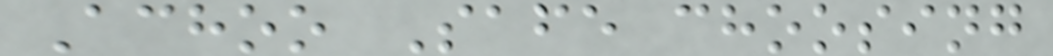Achoo Safe choosing
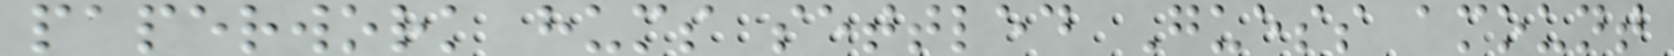paperwork hums settled Guess amount
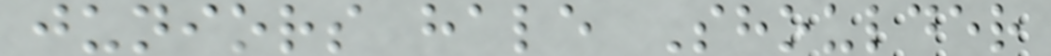juniors hale Shoulder
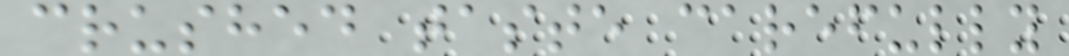crushed taste carefully
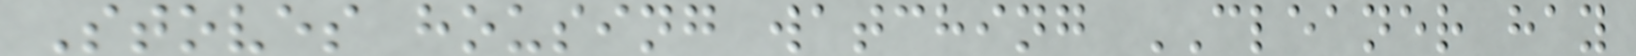Stoves housing watching CLEANER hay
